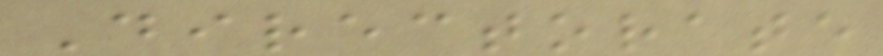Directorate
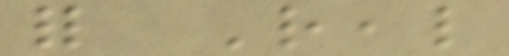for Real
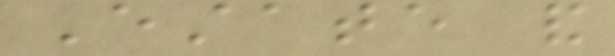Estate and
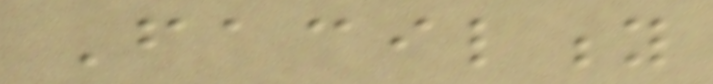Facility
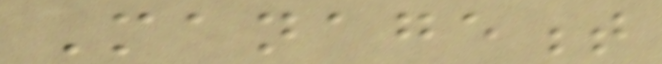Management
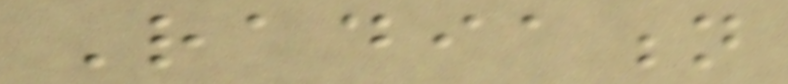Radiation
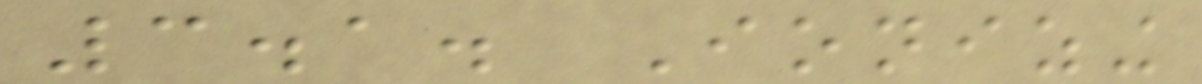3.1. Ionizing
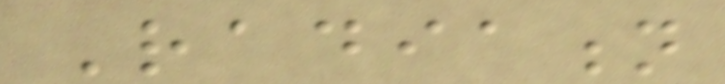Radiation
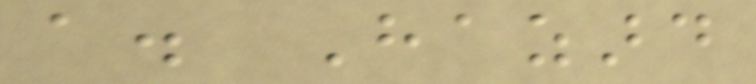a. Hazard
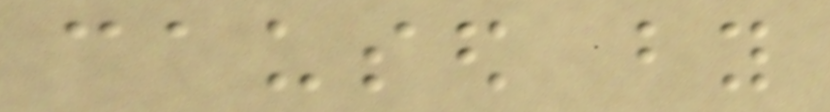caused by
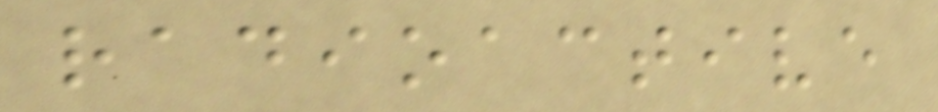radioactive
